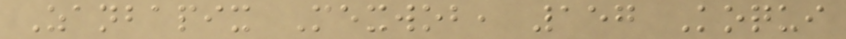Zanbapix Mexwob, 157 Koqui
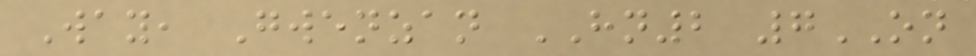Way, Gwenzan HN2 7ON
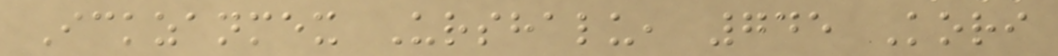Ickzanmex Urshalu, 745 Kori
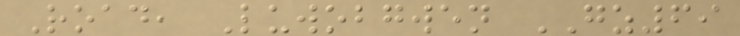Road, Luwobgwen GZ69
